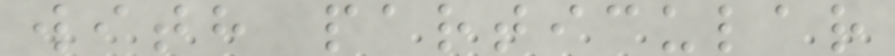with particular
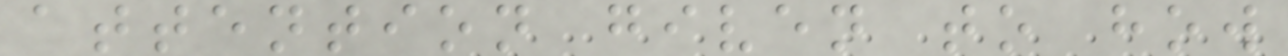attention given to how
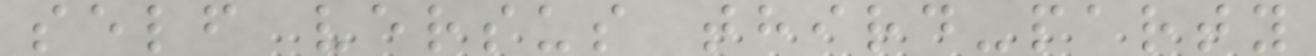self versus third-party
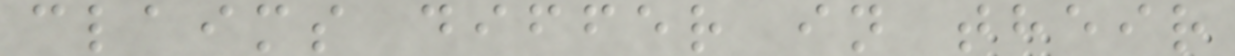claims differ in their
